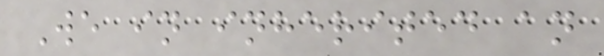We in inherited an
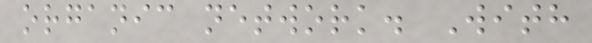organic network. With
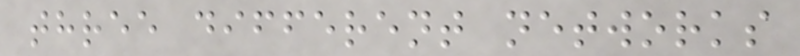three different networks
